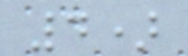4)
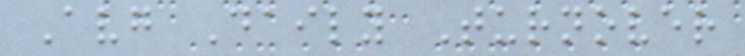Avg Daily Turnover
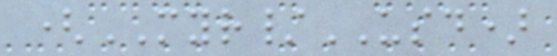(MYR/USD)
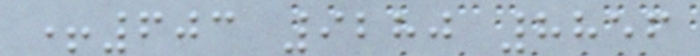+603 9280 8856
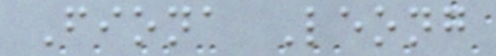Fiona Leong
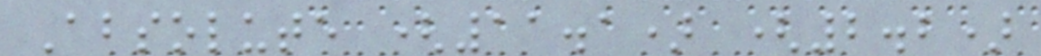Absolute (11.1) (2.2)
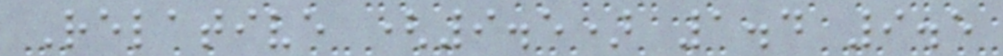Relative (9.5) 1.4 9.5
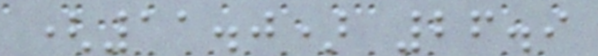(11.0) 26.9
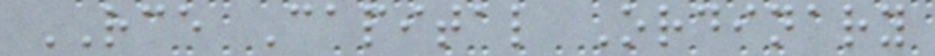RCE Capital Ordinary
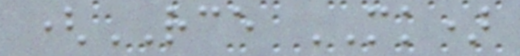(RCE MK)
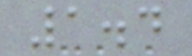1.4
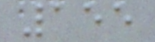155
